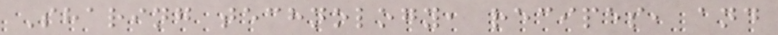Sharing technology, recipes, and
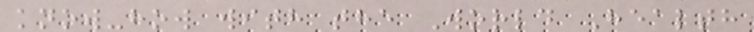know-how with the World Health
